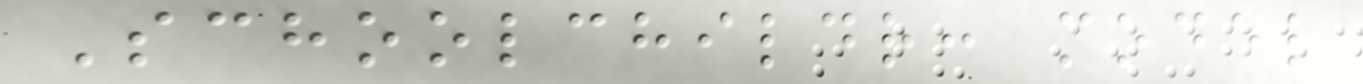Schoolchildr: model
